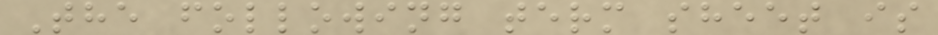The following term sheet is
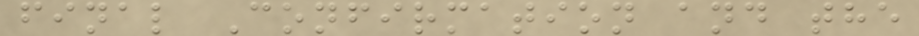final Confirmation and the
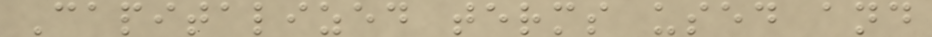Capitalized terms used and
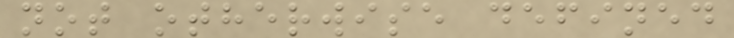not otherwise defined
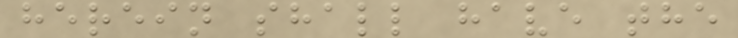herein shall have the
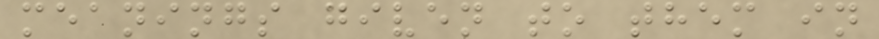meanings given to them in
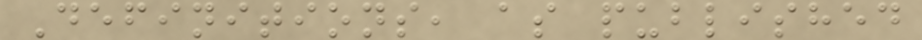Definitions, as published
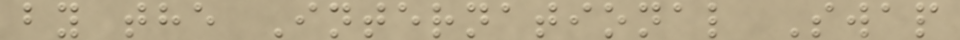by the International Swap
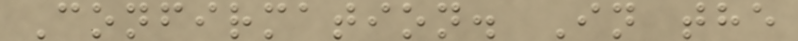Confirmation. In the
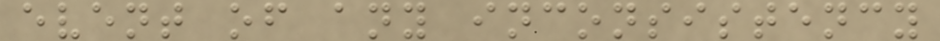event of any inconsistency
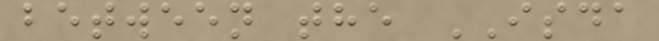between the ISDA
